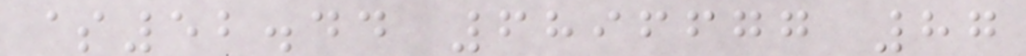$52.44 6896677 87
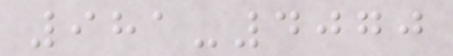981-4070
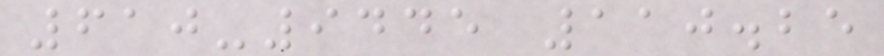610-9445 110.25
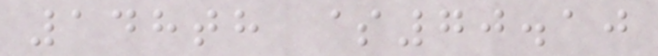148th $70.10
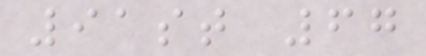91st 67
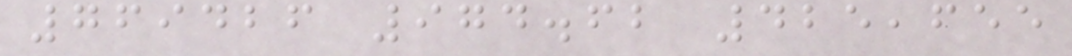769426 974.62 425,655
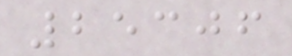25306
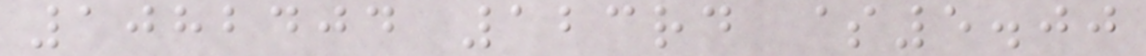1082404 123rd $5.00
